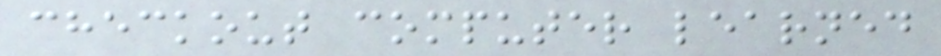checkout computer learned
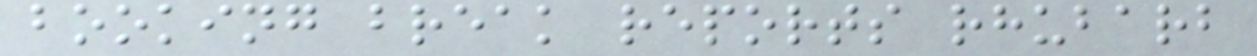booking break reports rhubarb
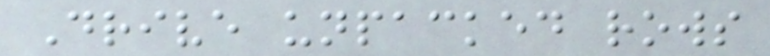Drive unpacked rows
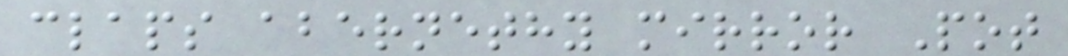claps abernethy mirror Pot
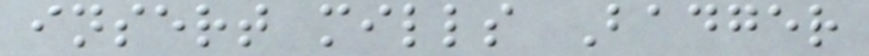insert mills Badger
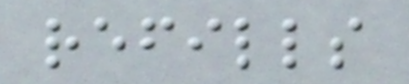refills
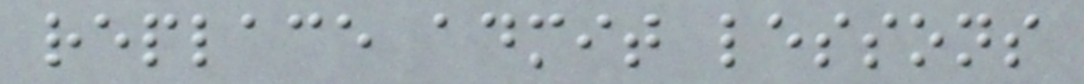replace admit lessons
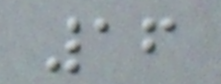16
